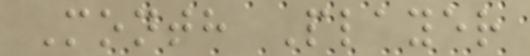Month Player
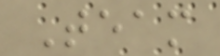Team
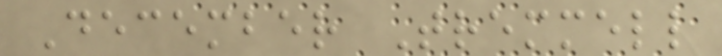December Tremmell
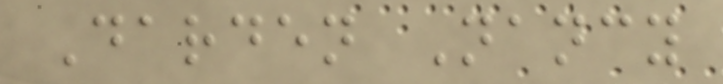Darden Nancy
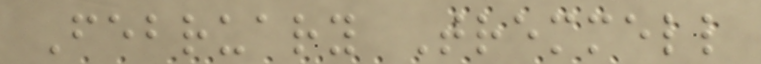February Tremmell
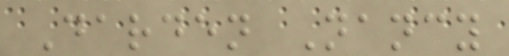Darden Nancy
